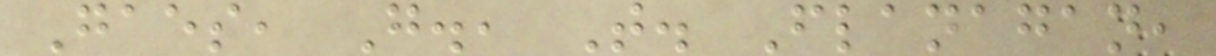Gaes, G., T. Flanagan,
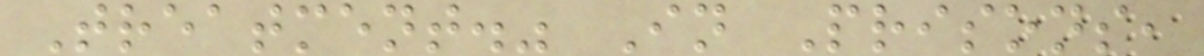Treatment." In Prisons,
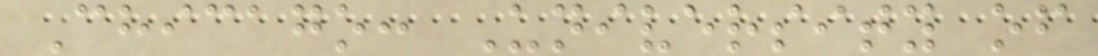Chicago: University of
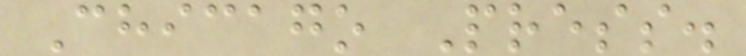Chicago Press.
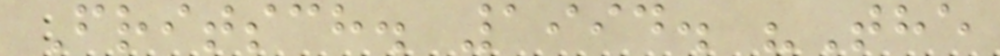Fritsch. 1994. "The
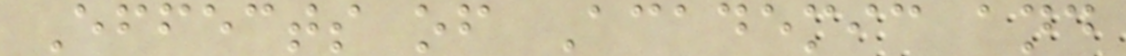Effects of Academic and
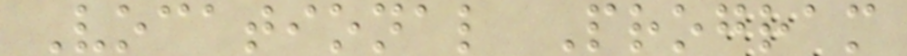Vocational Program
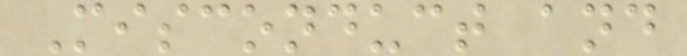Misconduct and
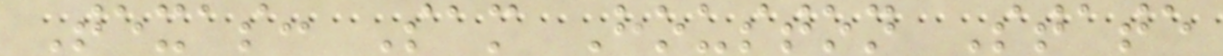Texas: Sam Houston State
